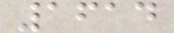1614
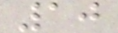10
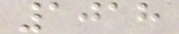1018
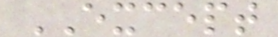EXCEPT
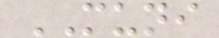MUNI
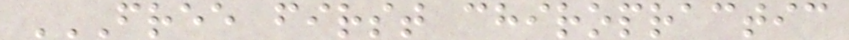FREE FIRST CHIROPRACTIC
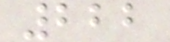222
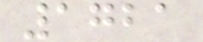1721
